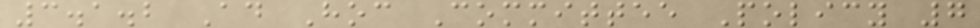3.1.2 Ad Hoc Committee Policy 7
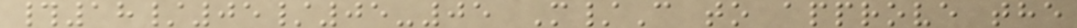#18/05/05-05 M/C to approve the
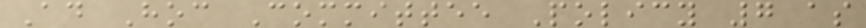Ad Hoc Committee Policy 7 as
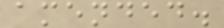amended.
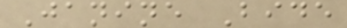Janine Bide
